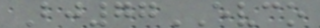Bj77EVCO
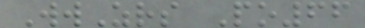WwZrs Po66
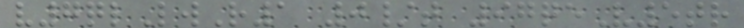v7qlLwR1 0/t 97qeV5tr
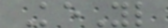KeYl
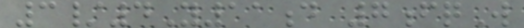3/4Y11d 7fqW
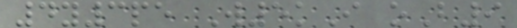4y3pe W5kI oB9
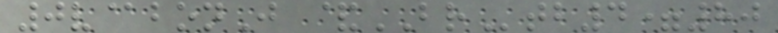0v@bonJ &BRtb4=80
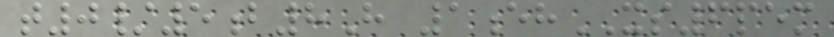t0/5b8H 1ehXS6pem
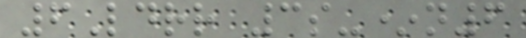6Ldrr 3s-*n6
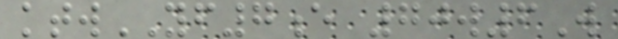ktwYF7e 70w6W
